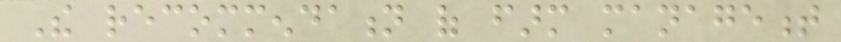The recommendation of farm management
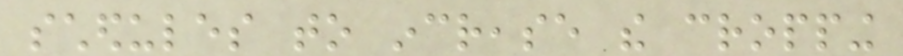schedules to increase the cropping
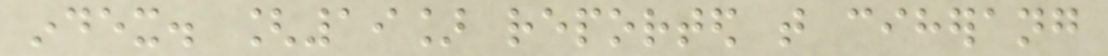index. [19] reported that ciherang
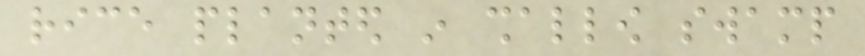rice planted in shallow swamp
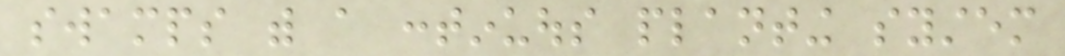swamps with a continuous planting system
